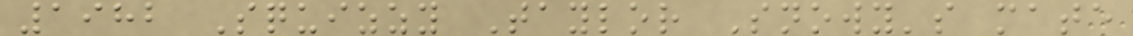1982 Squizzy Taylor Snowy's mate
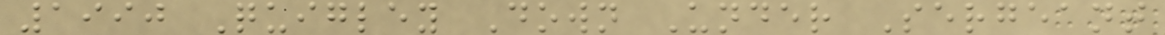1990 Quigley Down Under Sergeant
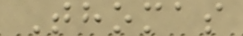Thomas
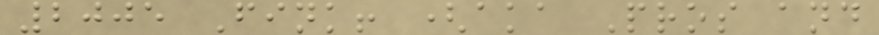2005 Fink! (aka Pros and
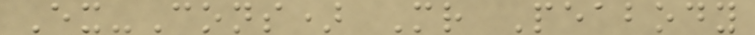Ex-Cons) Mr Peabody
